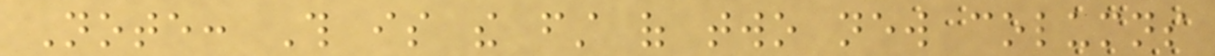Note: This is the first of two new columns
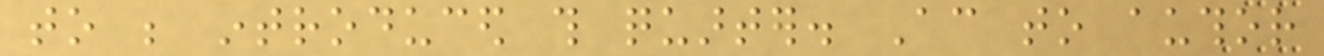to be introduced this quarter. According to author
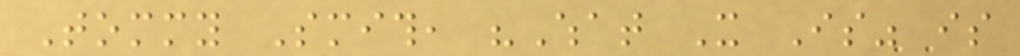Tommy Smith, "What It Is" is
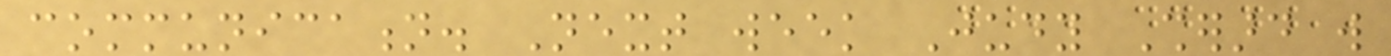communication. Next week Judy Sherard will
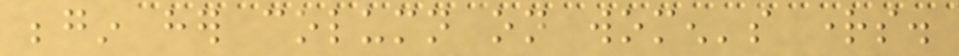begin her column on women's rights.
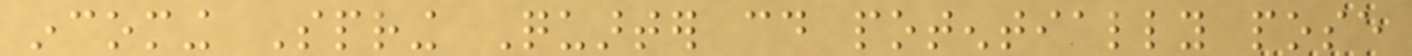incoming Spring Quarter could potentially pose
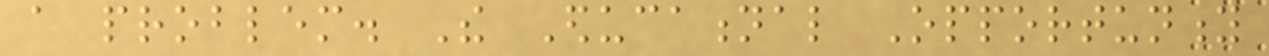a problem. The Educational Opportunity
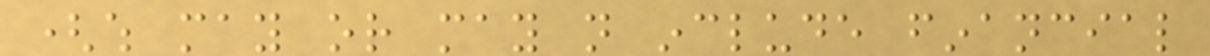(which may or may not include financial
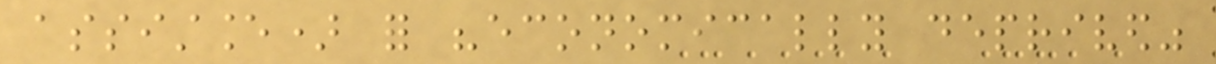assistance) for "economically deprived"
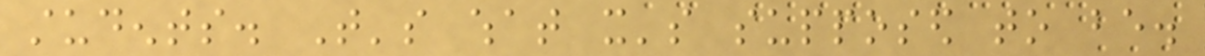students. That's what it's supposed to be.
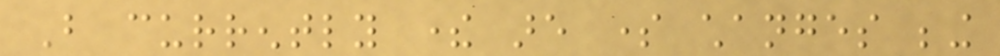But currently there are some changes being
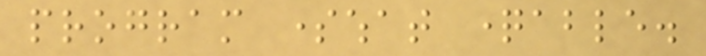program somewhat questionable.
